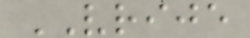VRIJE
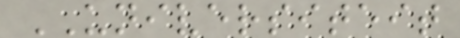UNIVERSITEIT
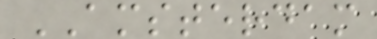AMSTERDAM
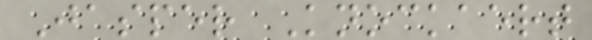Jasper Knockaert
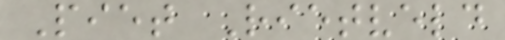Piet Rietveld
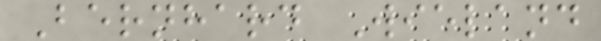Bernhard Wieland
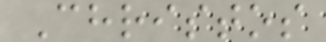Christos
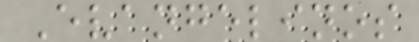Evangelinos
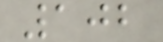102
